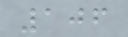106
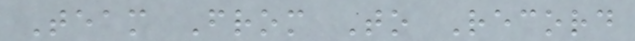Team From To Record
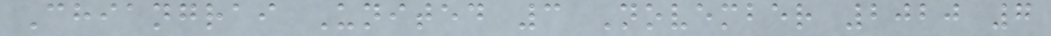Chiangrai United 3 November 2020 7
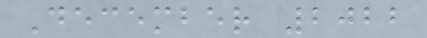December 2022
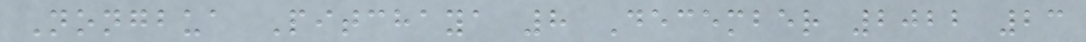Nongbua Pitchaya 8 December 2022 23
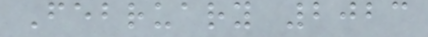February 2023
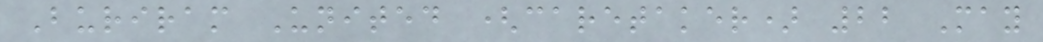Buriram United (caretaker) 22 May
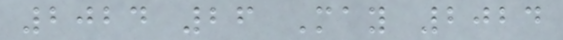2024 26 May 2024
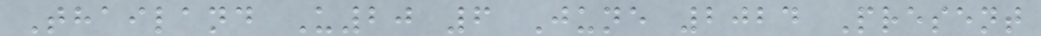Thailand U20 6 June 2024 Present
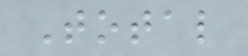Total
